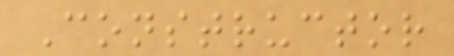Constructor
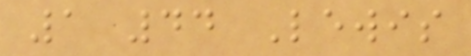1 44 Lewis
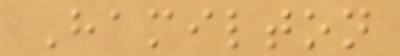Hamilton
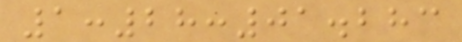1:28:01.283
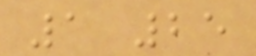1 25
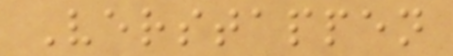Verstappen
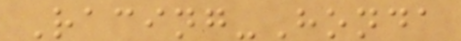Racing-Honda
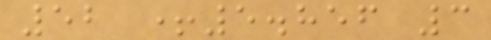52 +5.856 3
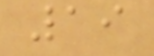19
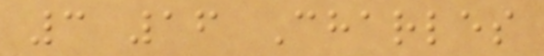3 16 Charles
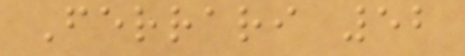Ferrari 52
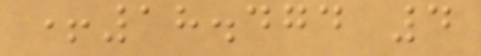+18.474 4
